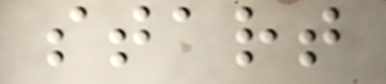start
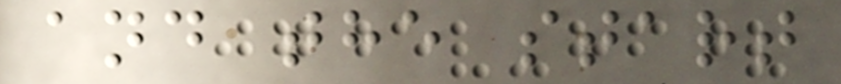and the start
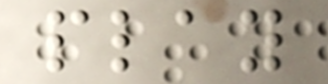play
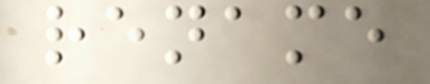rename
